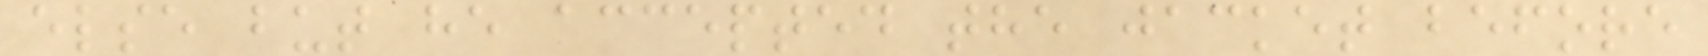else but he accepted the jacket before
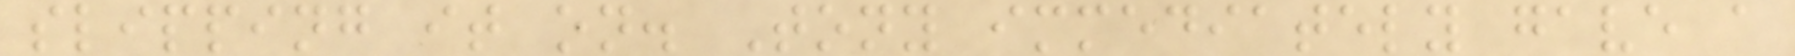slipping it on. Tony immediately gave a
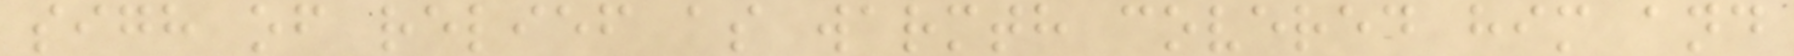sigh of relief as warmth covered him and
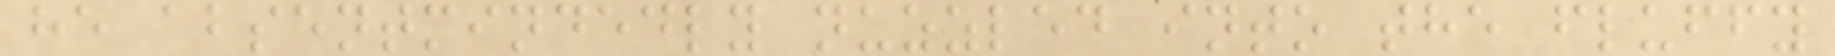he absentmindedly nuzzled into the fluffy
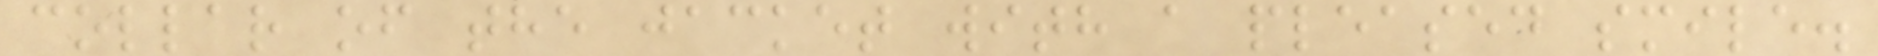collar of the jacket with a pleased smile.
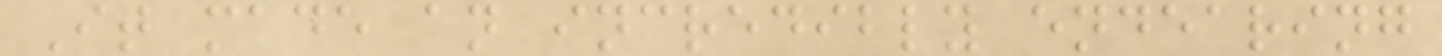It made an incredibly endearing
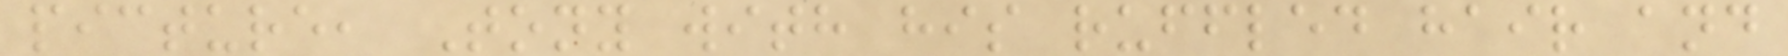picture, Tony with his ruffled hair and
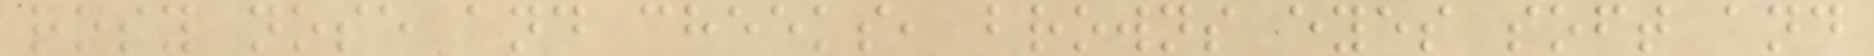rosy nose and cheeks, browns eyes soft and
